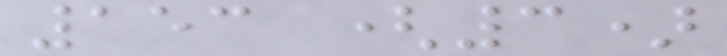153 (3)
